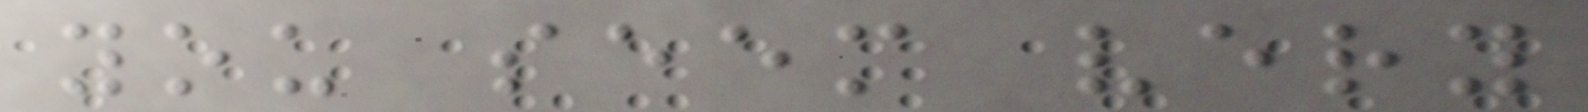you seem very
